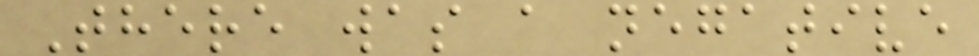There was a negative
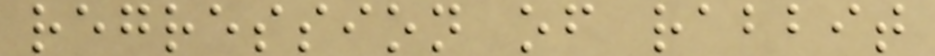regression of rabbit
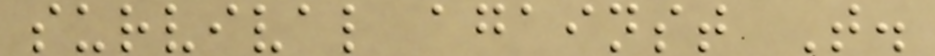survival against T.
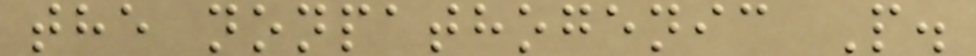the nonpathogenic P.
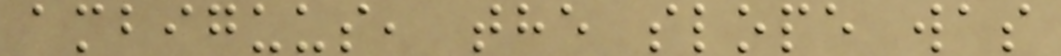ambiguus, the slope was
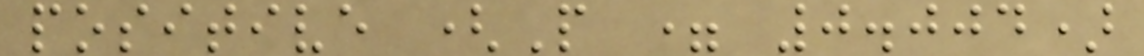positive (P = 0.004)
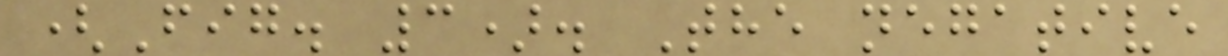(Fig. 3). The negative
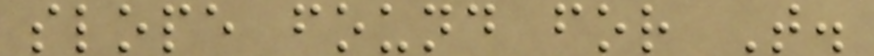slope found for T.
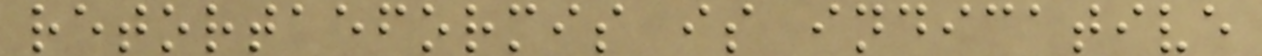retortaeformis is indicative
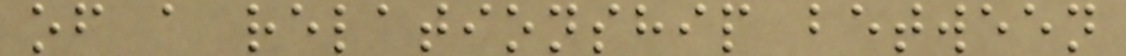of a relationship between
